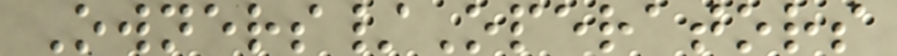Owners/Operators
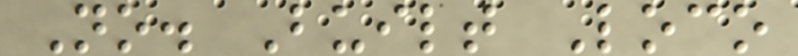No. Built Loco
